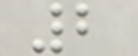2
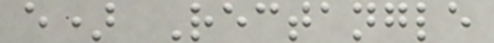e) Rectangle
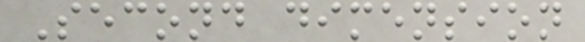Second dimension
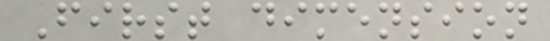First dimension
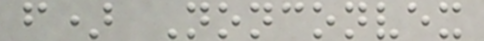f) Nonconvex
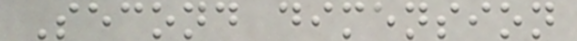Second dimension
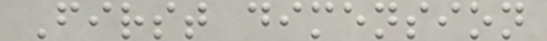First dimension
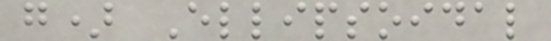g) Ellipsoidal
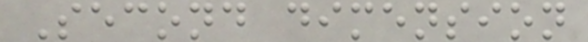Second dimension
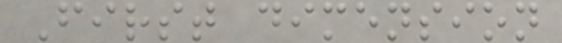First dimension
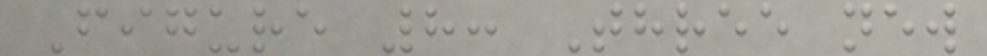Figure 8: Three new
